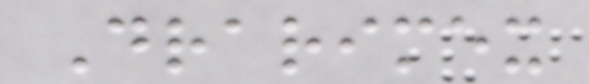Drarimex
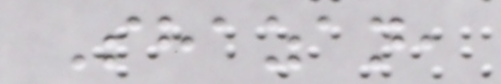Shazan,
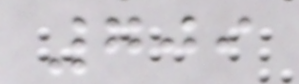709
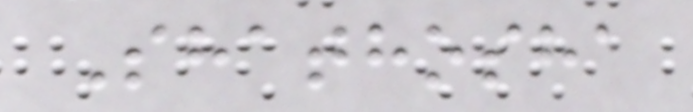Shathosha
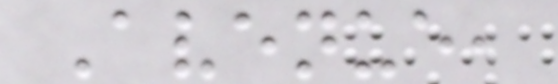Avenue,
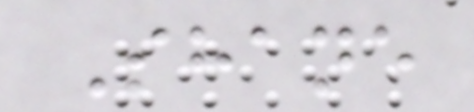Shane
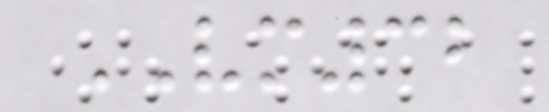VM32
